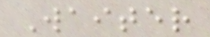Waiter
